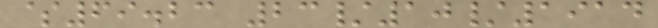$69.23 23/10/1914
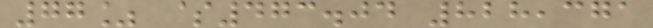77% $473.04 828,371
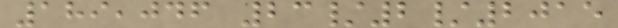189,046 23/2/2015
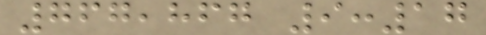767,867 9:17
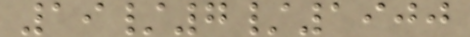19/7/1900
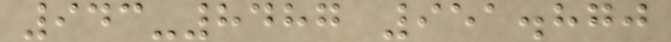943-8487 951.870
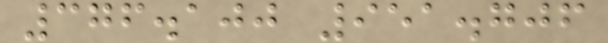376.100 951.706
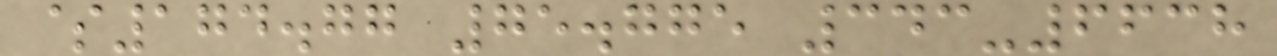$174.77 75.775 343-6638
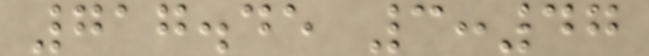717.45 3:47
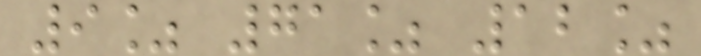9% 71% 12%
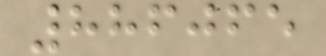886065
